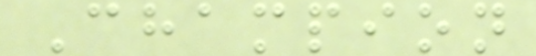Champion
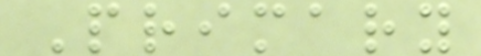Primary
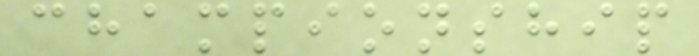championship
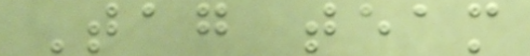Tag team
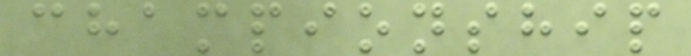championship
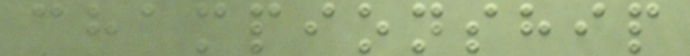championship
